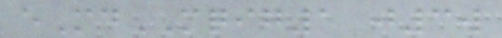eMdMQIG1 j3w
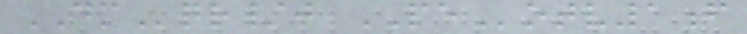DMqr/j PEotv1f
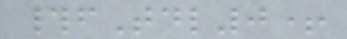#fTdl0+
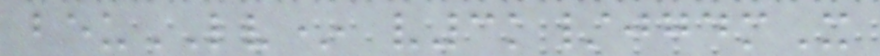beuLV* v3k/jgdmX
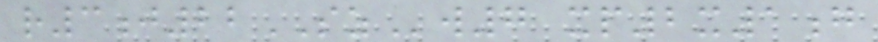r3j22SZw7 xp2x1g
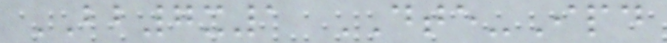BB7x1 DTE-Ipd
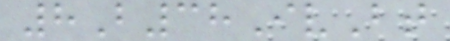8B38IvBt
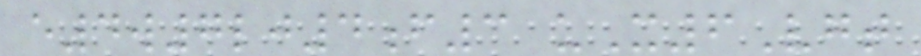e4w7lj4f3 uX6Vgt
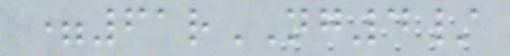=61rNG4/
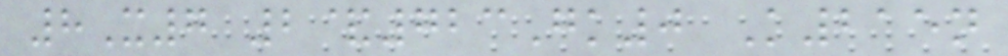8X7 2&723Gk0 K215n
